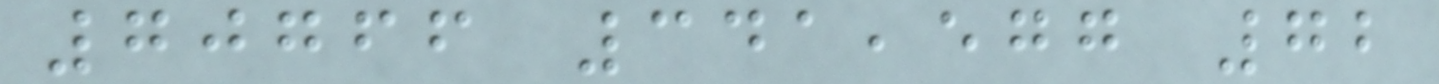70766 341,577 72
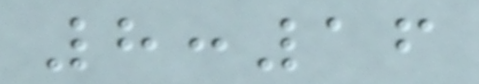8:16
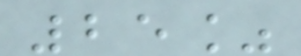25%
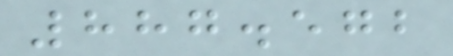887.572
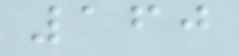160
